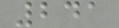241
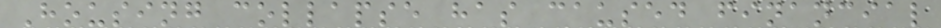Housing collapse has caused financial
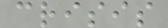crisis
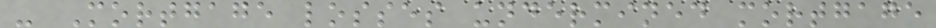- Mortgage losses undermined mortgage
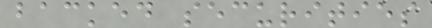backed securities
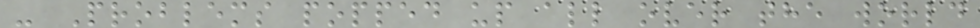- Problems popped up all over the world
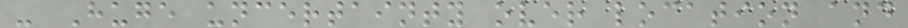- Huge uncertainty over location and
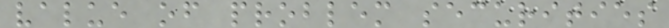value of problem securities
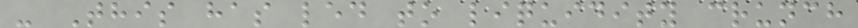- This has led to liquidity crunch
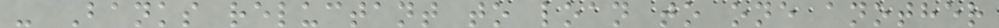- Banks reluctant to loan to one another
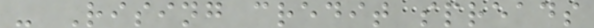- Rising credit spreads
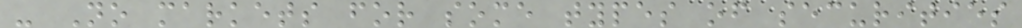- No markets for some types of securities
